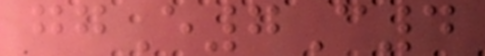ggE7C4
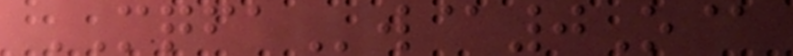MQFAw@0O@
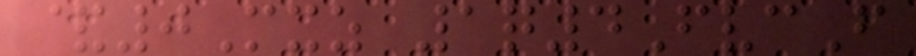&0Mxz 1q4FvcF
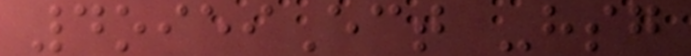4oieiEct -hsg
